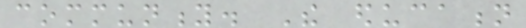community. The education
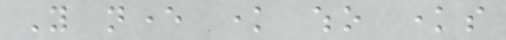You never know who knows
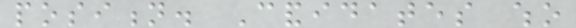position. Candidates who
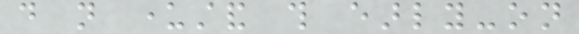do not understand this early-on
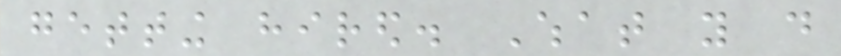getting hired. What you do
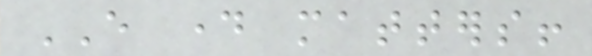EVERY day matters!
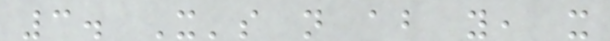3. It's not about you, it
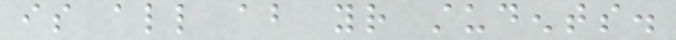is all about your students.
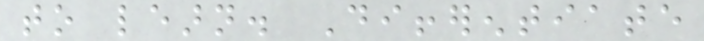to learn. Differentiate
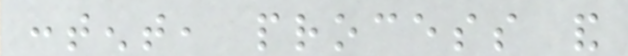content, process and
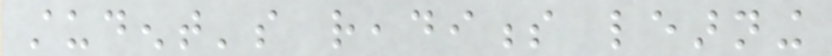student's readiness learning
